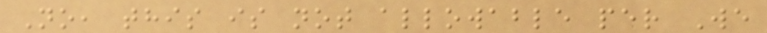No, this is not allowable per We
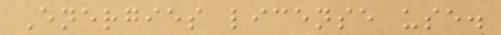Energies license use.
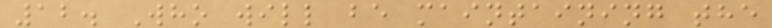12. Who will be maintaining the
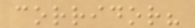corridor?
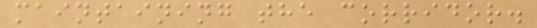maintaining the corridor.
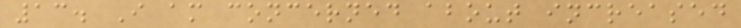13. I am concerned about increased
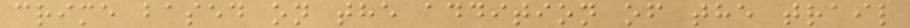crime based on the addition of the trail
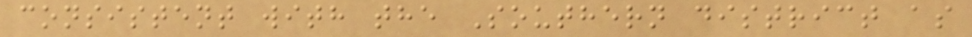consistent with the Southern district as
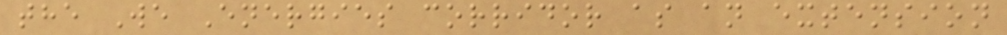the We Energies corridor as an extension
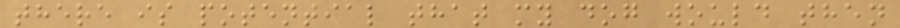there is potential that my dog would then
